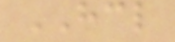HCL
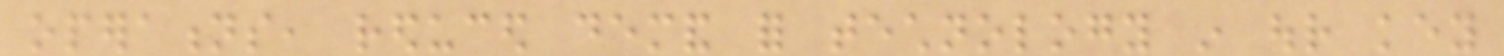operations, reduced demand for technology in our key
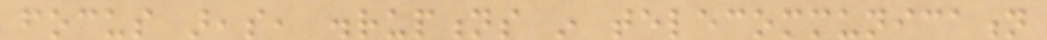focus areas, disruptions in telecommunication
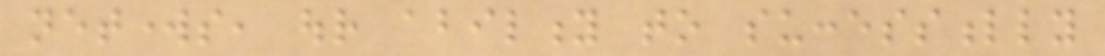networks, our ability to successfully
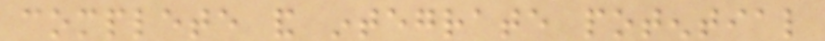complete and integrate potential
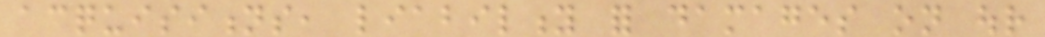acquisitions, liability for damages on our
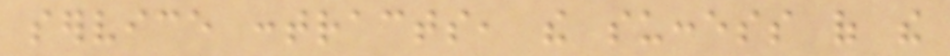service contracts, the success of the
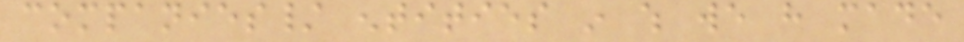companies/ entities in which we have made
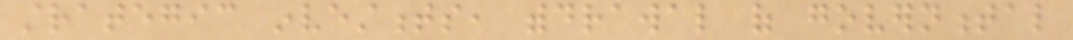strategic investments, withdrawal of governmental
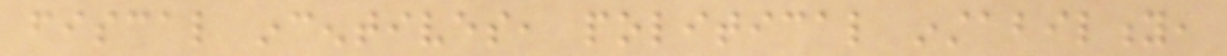fiscal incentives, political instability,
